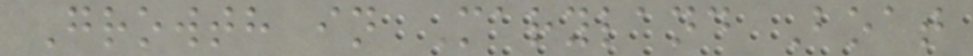Growth in Maryland Boat
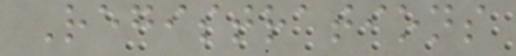Registrations
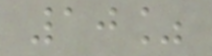10%
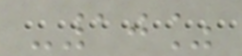-10%
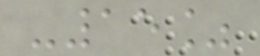-15%
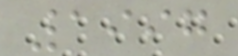1997
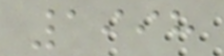1998
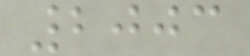2003
